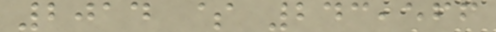2014 $ 243,566
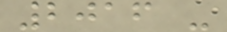2016 -
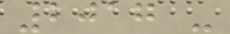2017 -
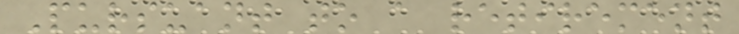Pursuant to a retirement
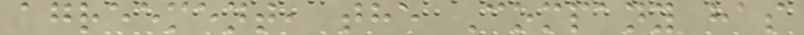agreement, the Company has
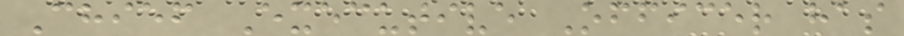Chief Executive Officer has
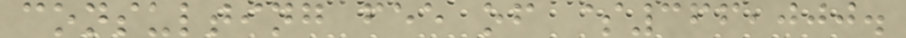consulting fee of $366,000.
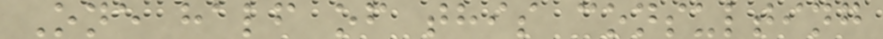One half of this consulting
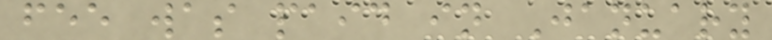fee was paid in January
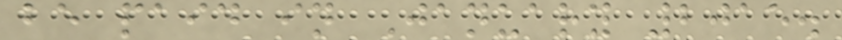be paid in January 2015.
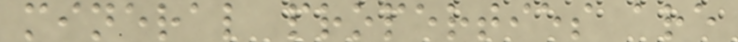mineral properties are
